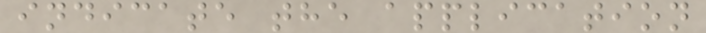indicate the application
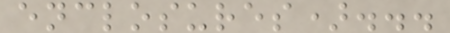enclosures)...
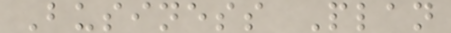Business Plan
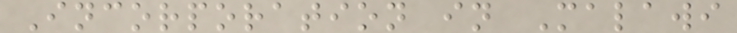Incorporation in Malawi
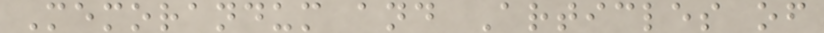Memorandum and Articles of
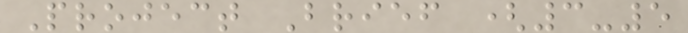Project Brief (3-5
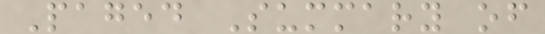Paged Summary of
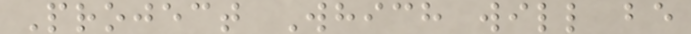Project Which will be
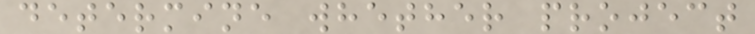determine whether project
